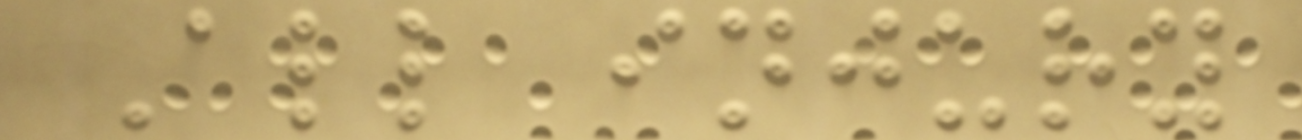All injury
